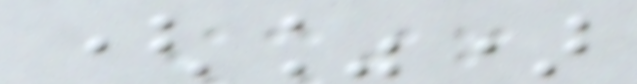(%)
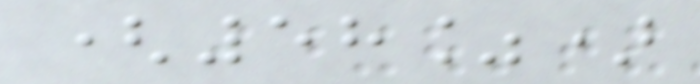(58%)
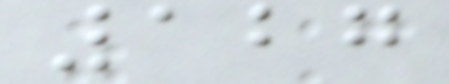127
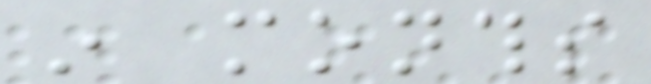in months
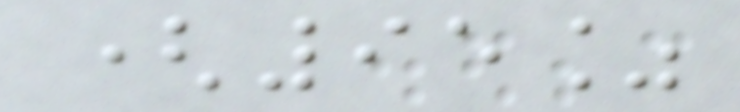(95%
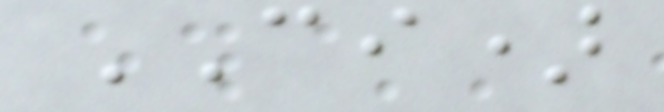CI)
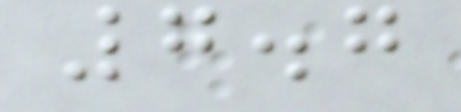7.7
